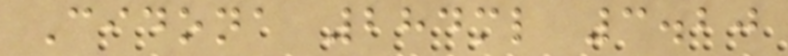Cidona 284ml 3.20
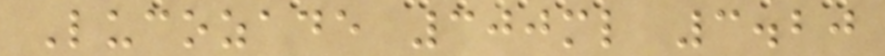Lucozade 300ml 3.20
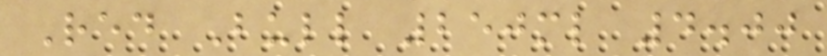Red Bull 250ml 4.00
